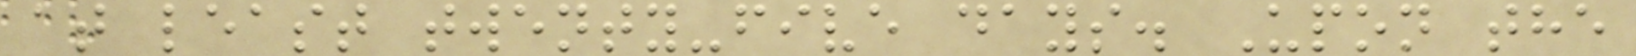at least twenty-five days. Upon the
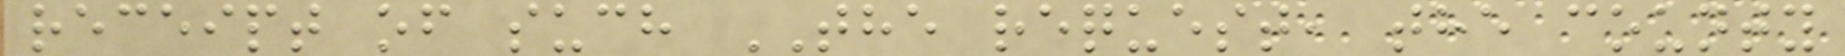receipt of such THE request, the county
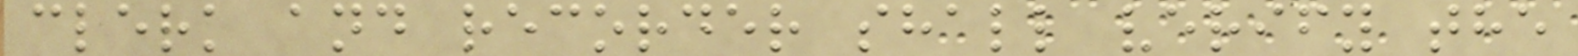clerk and recorder shall verify the
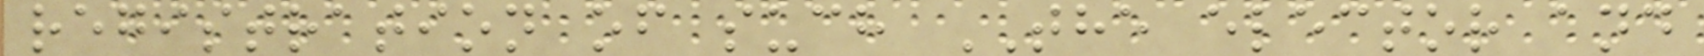registration of such THE elector and
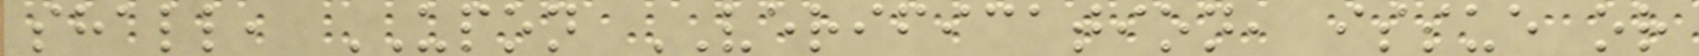shall, UPON VERIFICATION, issue or
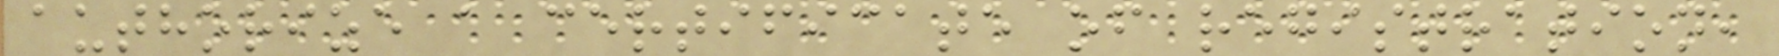authorize a certificate of registration,
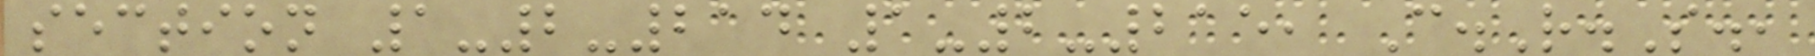section 1-2-214 1-2-215, C.R.S.,
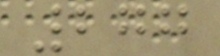277
